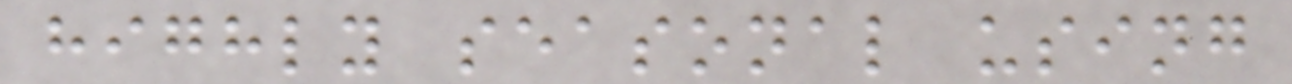highly seasonal using
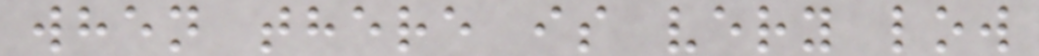when there is very low
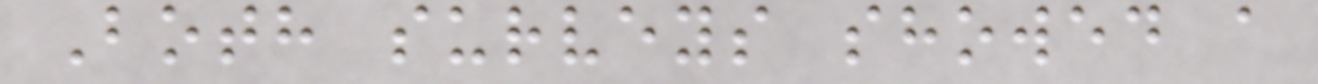Both surveys showed a
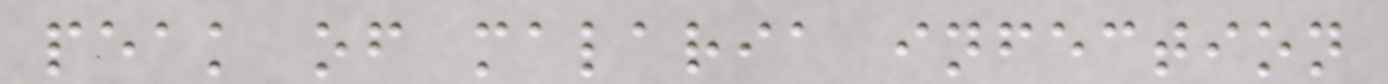peak of malaria infection
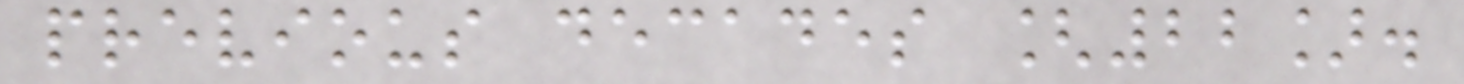previous decades [22].
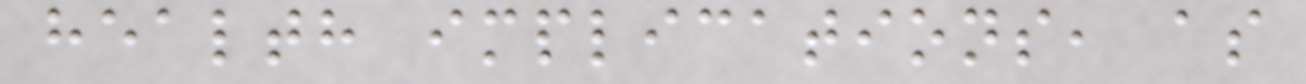health implications, as
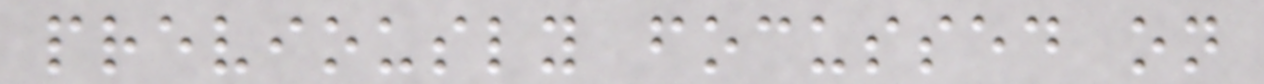previously focussed on
